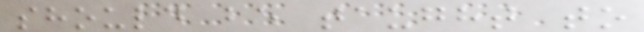should be taught to
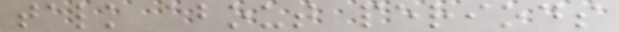talk about periods
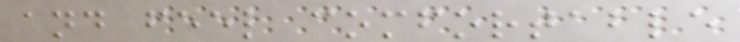and feel comfortable
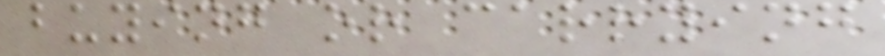buying or carrying
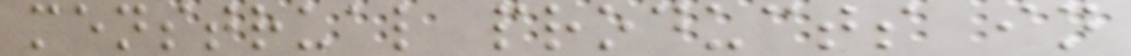menstrual products in
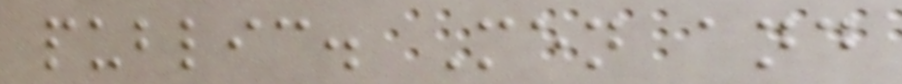public. Men and
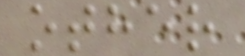other
